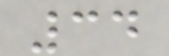34
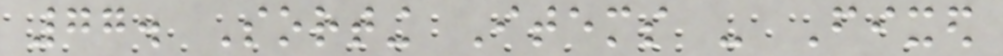77. Sorting Items - Fixed
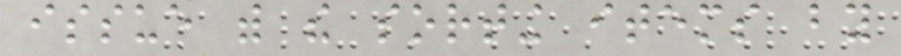issue with the sorting items by
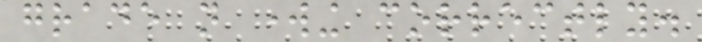grade not working correctly.
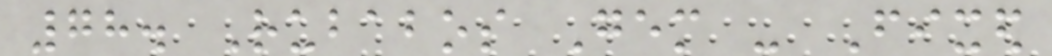78. Rubabos Gem - Fixed
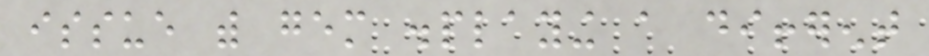issue with gem displaying a different
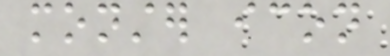monster icon
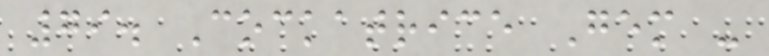79. Cockatrice Gem -
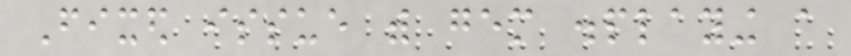Fixed issue with gem displaying a
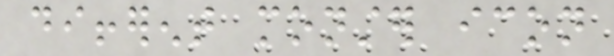different monster icon
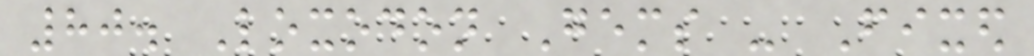80. Loxodon Gems - Fixed
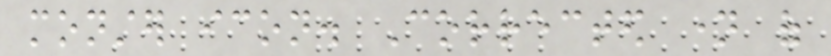monster icon. Corrected name of
